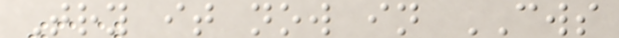Try it now in CWS
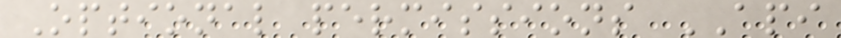Optional permissions API
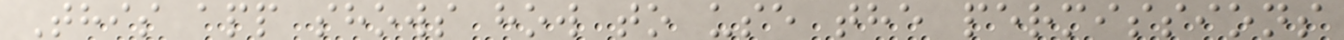This app shows how to use the permissions
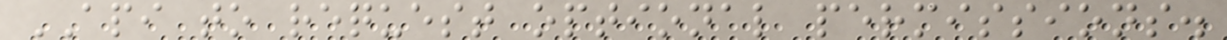API to request optional permissions.
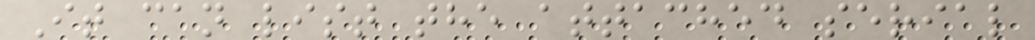It can list the attached serial
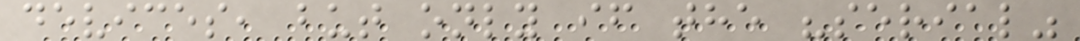devices, but only if the "serial"
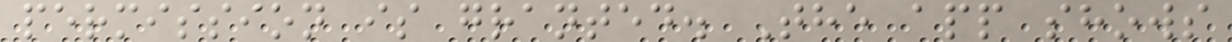permission is granted. The app shows
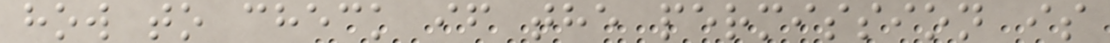how to check if the permission is
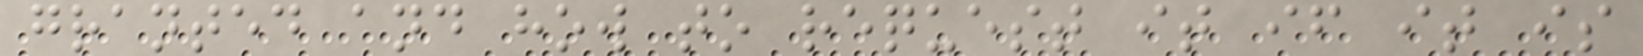granted and how to request it if it is
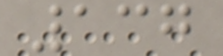137
